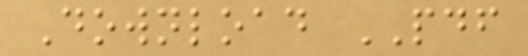Download PDF
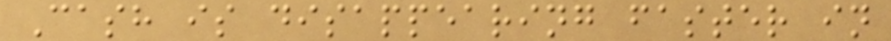Cash is disappearing faster in
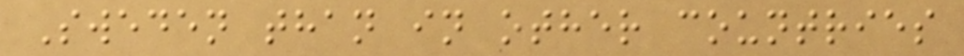Sweden than in other countries
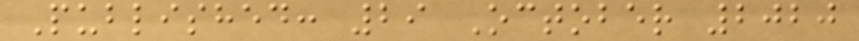Published: 29 October 2020
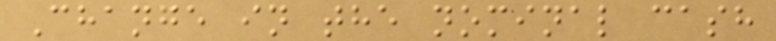Change in the nominal cash
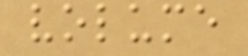volume
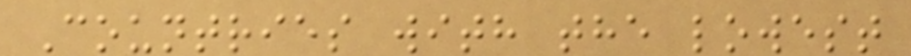Countries with the lowest
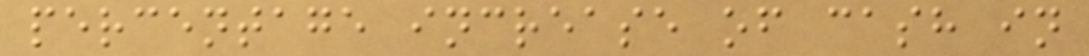percentage increase of cash in
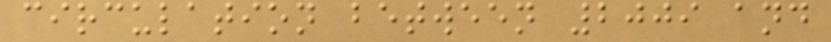circulation between 2009 and
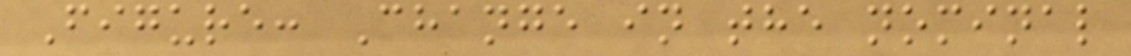Figure: Change in the nominal
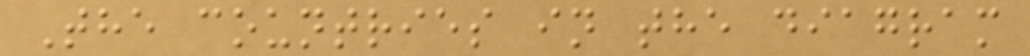The countries in the diagram
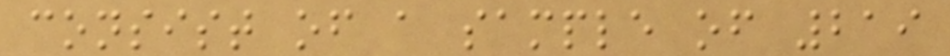consist of a sample of 219
